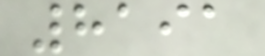8191
